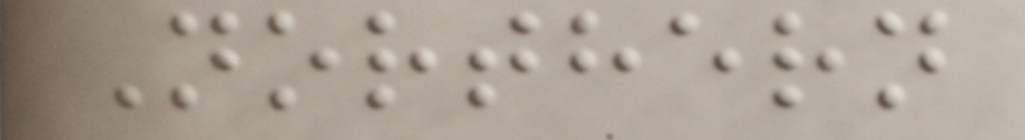Northern
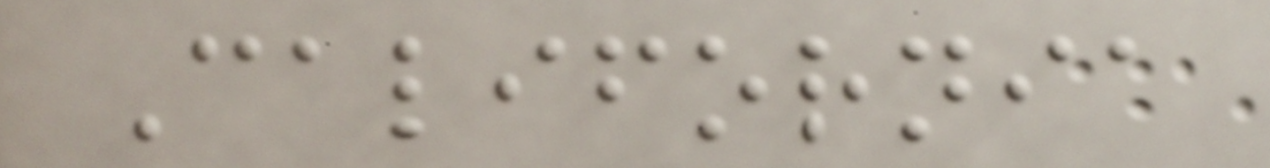California
